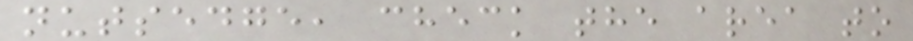nutsedge, check the area to
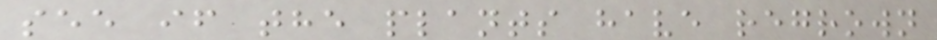see if the plants have regrown
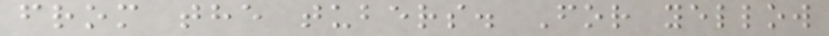from the tubers. For yellow
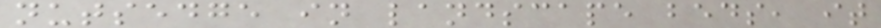nutsedge in landscape beds, it
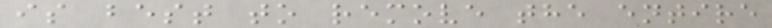is best to remove the entire
